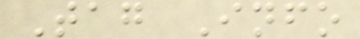Tag Info
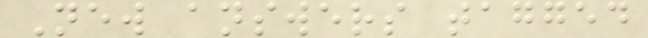New answers tagged
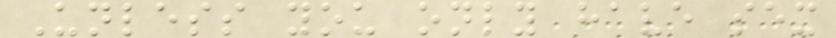Unless you only have sex
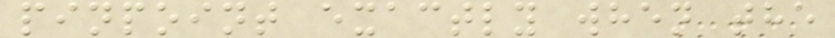pinpoint exactly when the
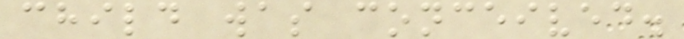child was conceived.
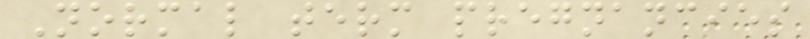Normal term pregnancies
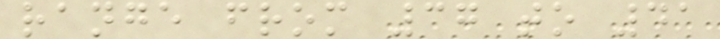range from 37 to 41
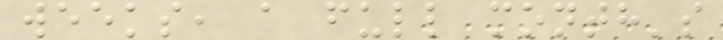weeks, a full month's
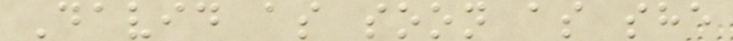David as soon as she
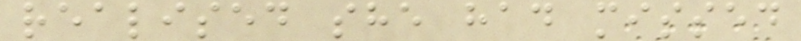realised she had missed
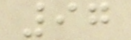97
